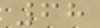68
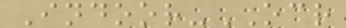Indoor-OCR
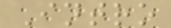Intro
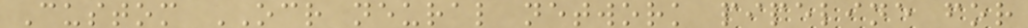Custom OCR neural network pipeline for
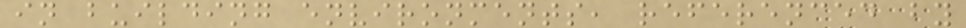in building environments, referenced by
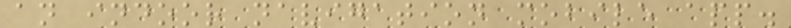an indoor navigation mobile app.
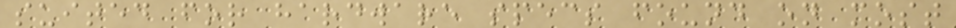suited for hardware specs found on most
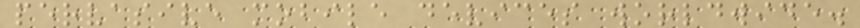pervasive mobile devices worldwide.
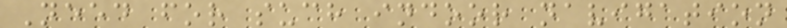Need for such indoor navigation
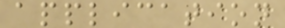application
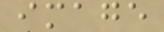image
